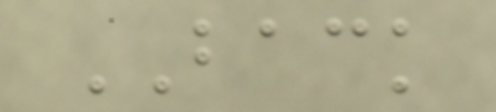BACK
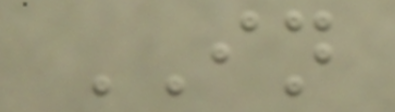IN
